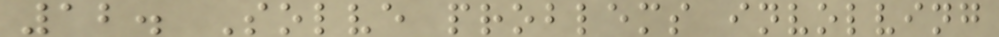12. Solve problems involving
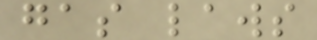gas laws
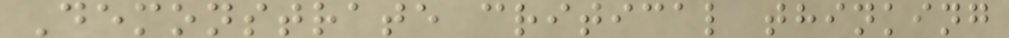Demonstrate critical thinking
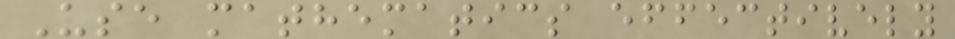Use mathematics effectively
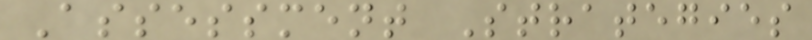Assessment Strategies
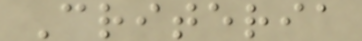Criteria
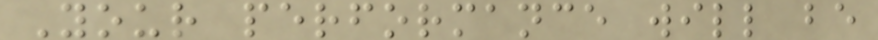Your performance will be
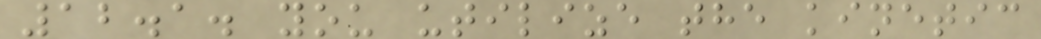12.1. you utilize the kinetic
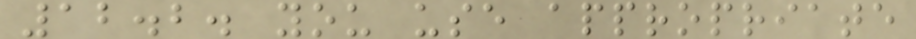12.2. you use appropriate
